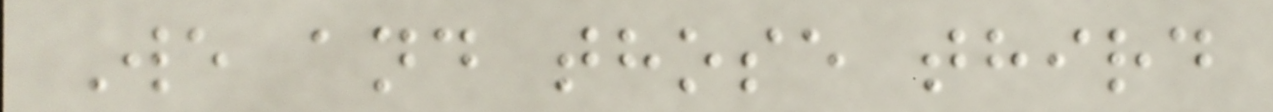We and those third
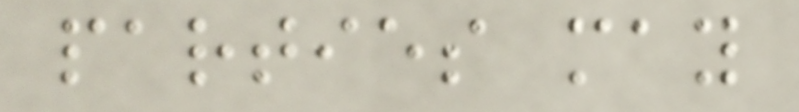parties may
